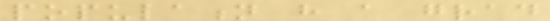population have a grad
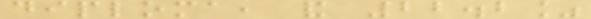diploma, and 22.2%
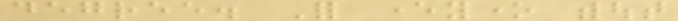degree. For everyone without
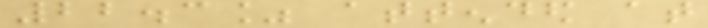22.3% attended at
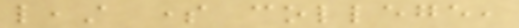least some college,
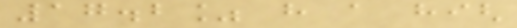17.2% have a high
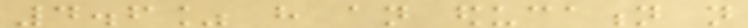4.6% have an education not
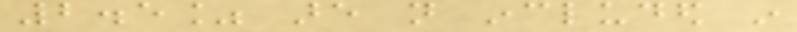2.5% are not included in
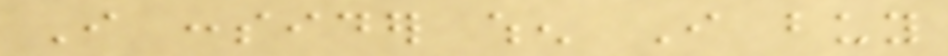I consider when I buy
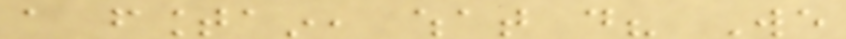a fountain, what do? We
